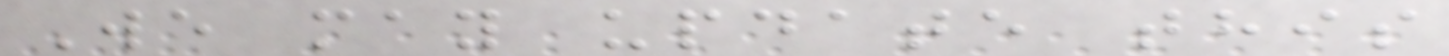We may update this
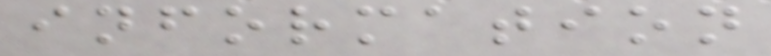information
